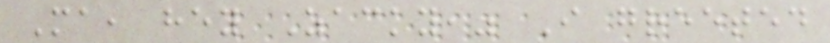Ma, hey Zacky," I greeted
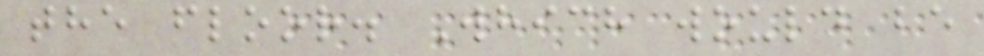the floor. Which would be
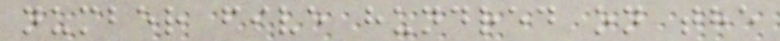number five hundred on the
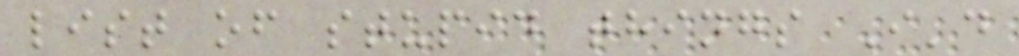list of stupid things I'd
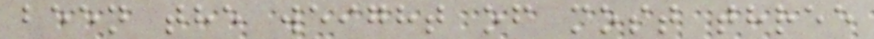been the weight of most three
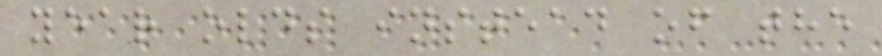year olds instead of the
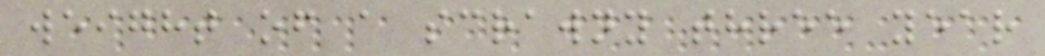weight of a scrawny three year
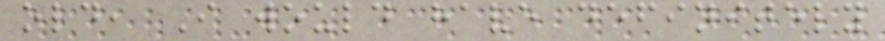old, I would have definitely
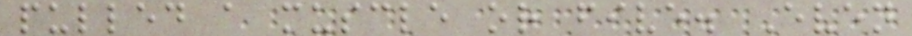pulled a muscle or five. Even
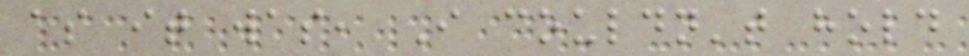as it was, I couldn't hold
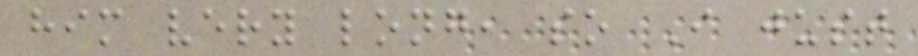him very long, so I just
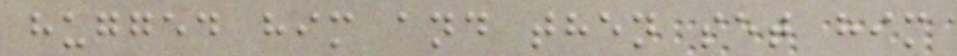hugged him and then set him
